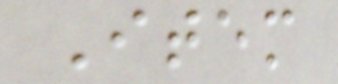Item
